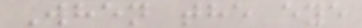When the eye
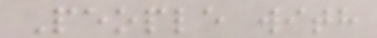People with
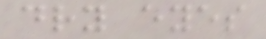dry eyes
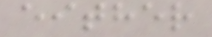either
